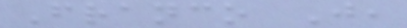Franco J,
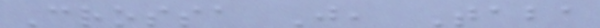Crossa J, Taba
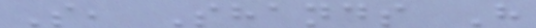S, Shands H
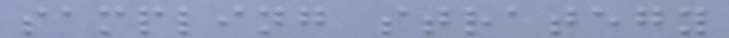sampling strategy
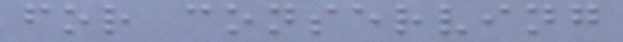for conserving
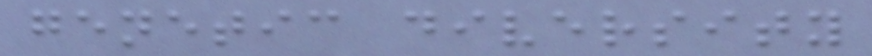genetic diversity
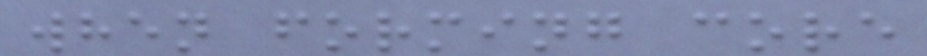when forming core
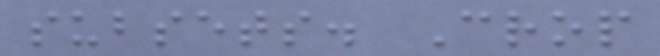subsets. Crop
